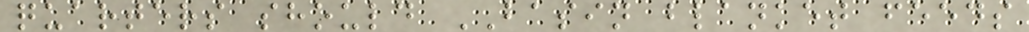quarters should BASIN blanket feeds
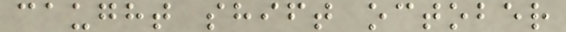caught shift october
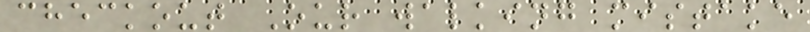checkout Our walking mistake
